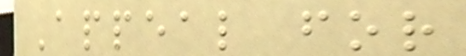Appeal for
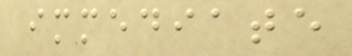immediate
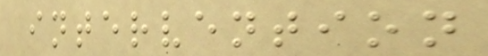intervention
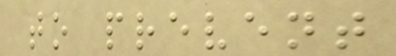to prevent
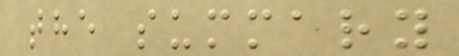the summary
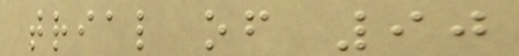trial of 90
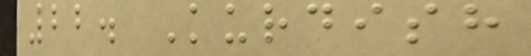22. Kurdish
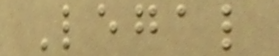Legal
